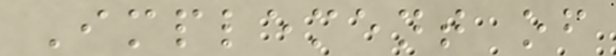Implement of
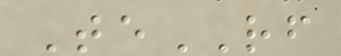TeRF
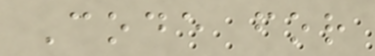Code for
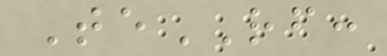TeRF:
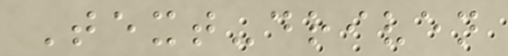Text-driven
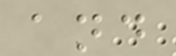and
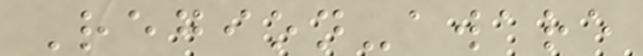Region-aware
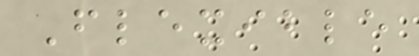Flexible
